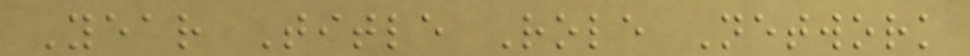Year Title Role Network
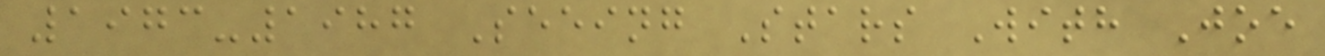1973-1987 Seeing Stars With Joe
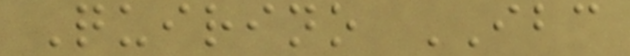Quirino IBC
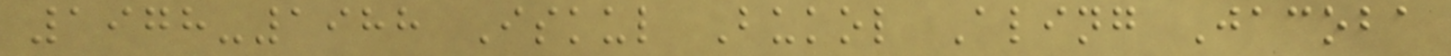1978-1988 Iskul Bukol Aling Jacoba
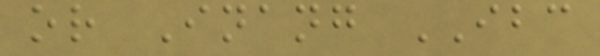or Inang IBC
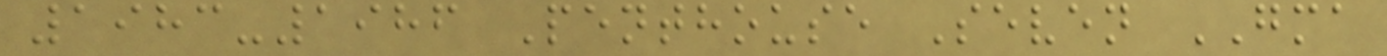1983-1986 Penthouse Seven GMA
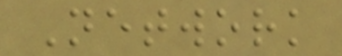Network
